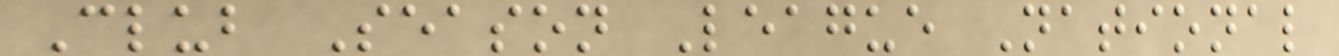Club Season League National
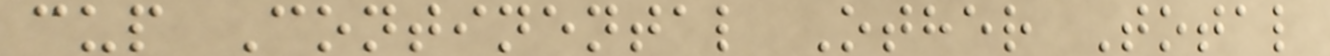cup Continental Other Total
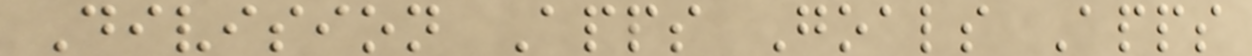Division Apps Goals Apps
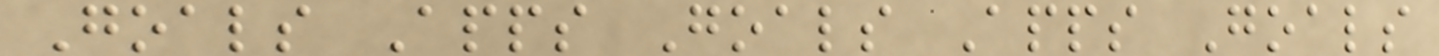Goals Apps Goals Apps Goals
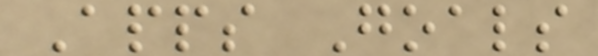Apps Goals
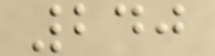240
